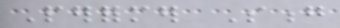Performer Song
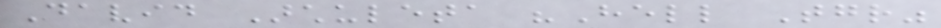David Archuleta "Hell Together"
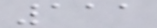111
